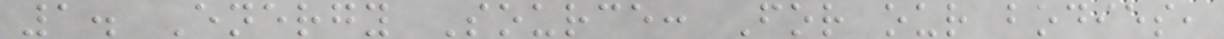1. Energy Source: For our bodies,
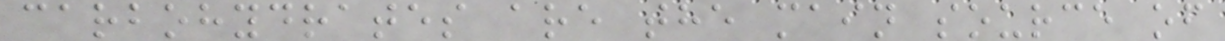carbohydrates are the main source of
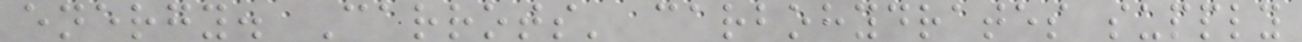energy. Carrots' carbohydrates supply
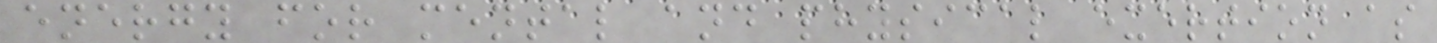energy for mental and physical exertion as
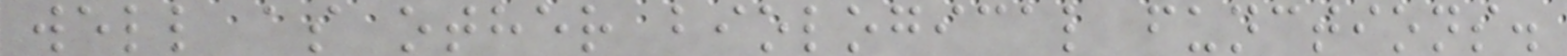well as other biological functions.
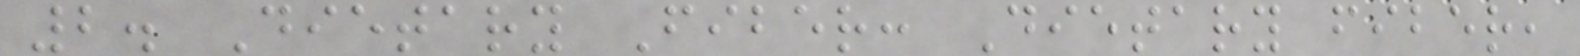2. Dietary Fiber: Dietary fiber,
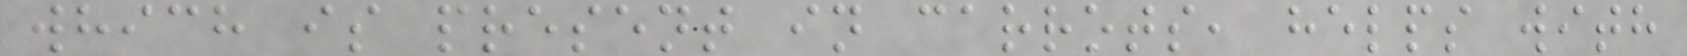which is present in carrots, helps with
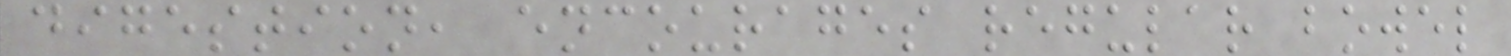digestion, encourages regular bowel
